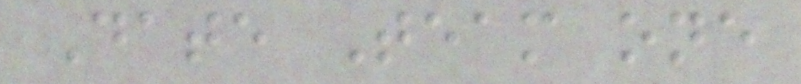Date Team one
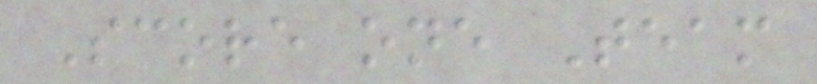Score one Team
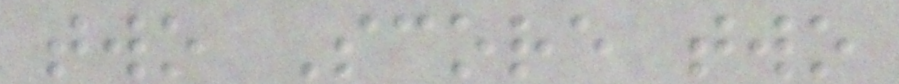two Score two
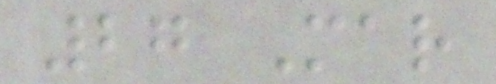27 Mar
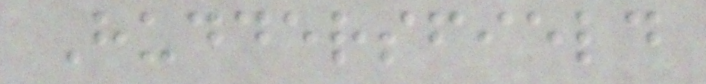Huddersfield
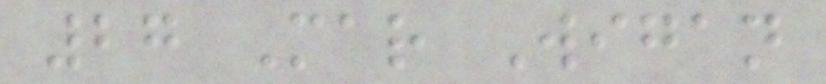27 Mar Wigan
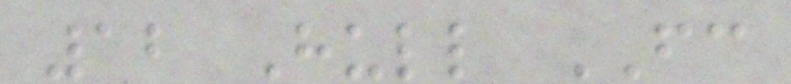12 Hull FC
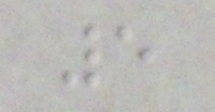5
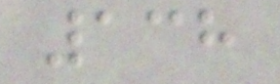138
